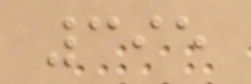395
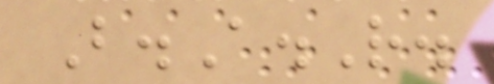B.A.R.
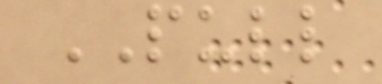PULL
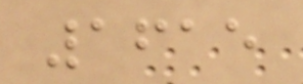1615
